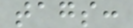tags:
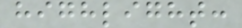highlight:
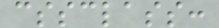cssclass:
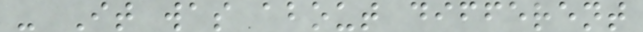- It was about different
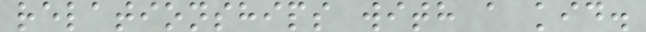relationships with a kid.
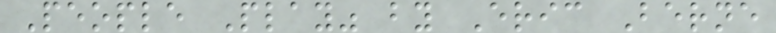People Play" by Eric Berne
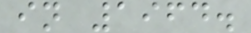in 1964.
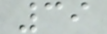39
